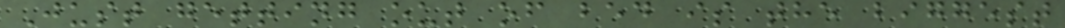Just getting out of bed is the biggest
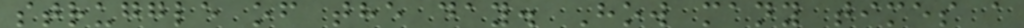struggle of the day. How many times a
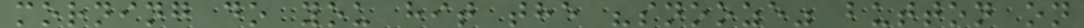morning do you hit the "snooze" button on
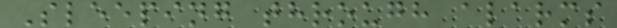Sleeping through alarms
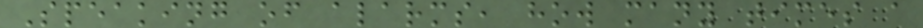Speaking of alarms, how many times a
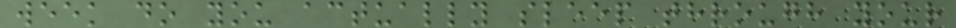week do you actually sleep through your
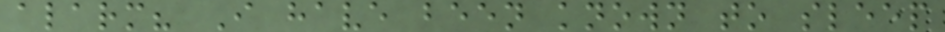alarm? I have been known to sleep
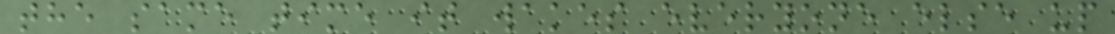the same time it wakes everyone else up
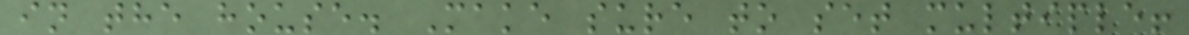in the house. Make sure to set multiple!
